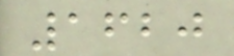1620
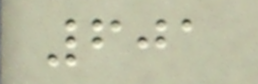601
